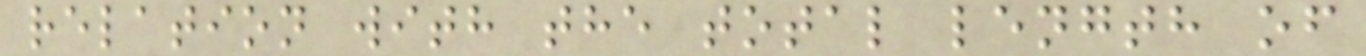relation with the total length of
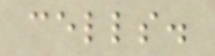cells.
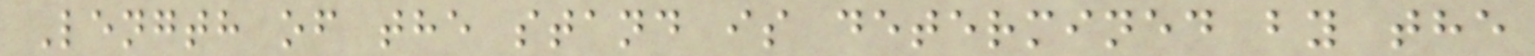Length of the stand is determined by the
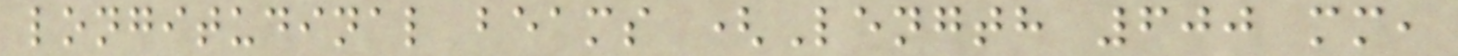longitudinal beams (Length 600 mm,
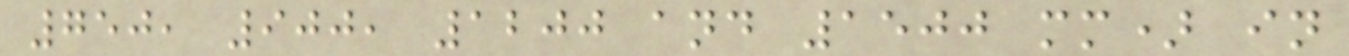750, 900, 1200 and 1500 mm) in
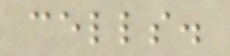cells.
